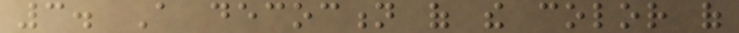3. A decoction of the color of
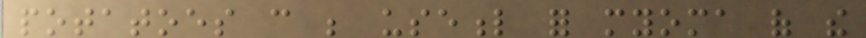potatoes can be useful for myoma of the
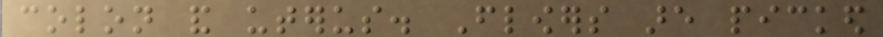colon and uterus. Flowers are picked
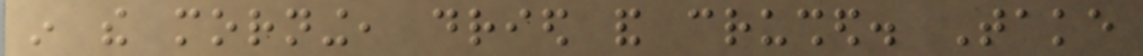in the morning, dried and crushed. Take
